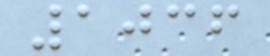1036
